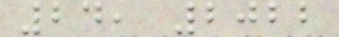24, 2022
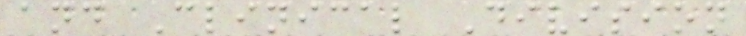and Clinical Division
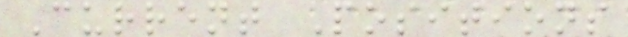Current Positions
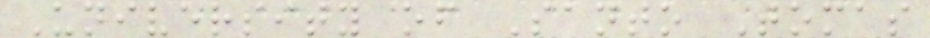University of Santo Tomas
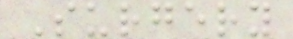Surgery
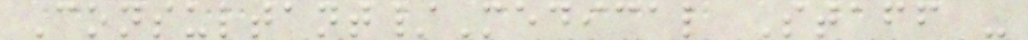Consultant/Medical Staff -
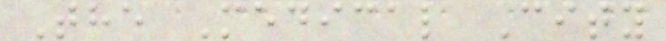The Medical City
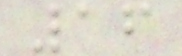16
